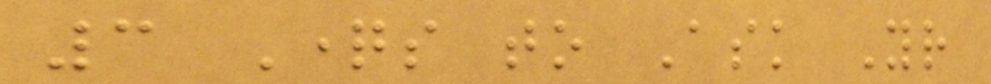3 Questions to Ask Your
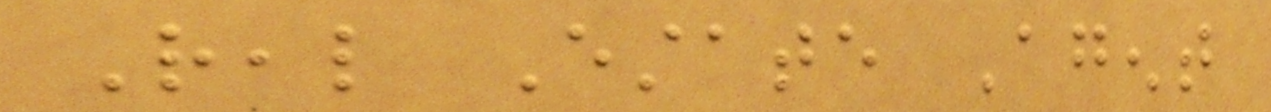Real Estate Agent
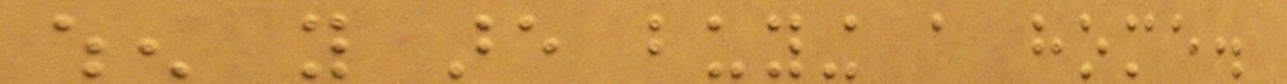when you are buying a home.
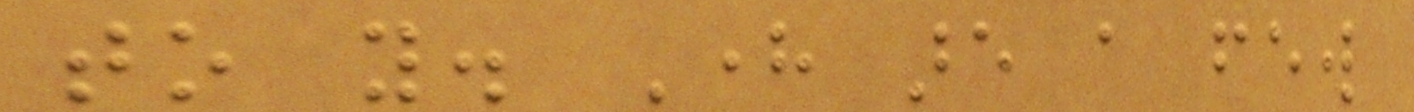to you. Here are a few
